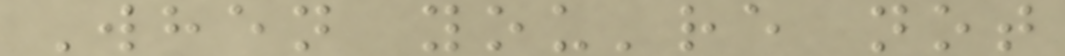When you're not
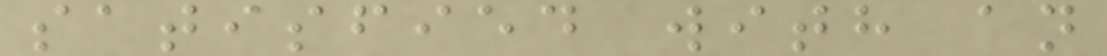satisfied with an
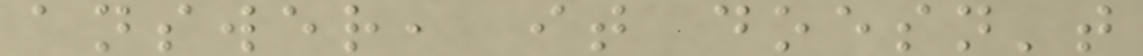answer, it doesn't
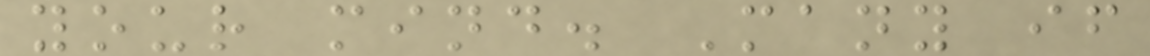your mind. Many if
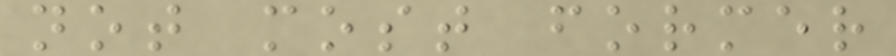not most former
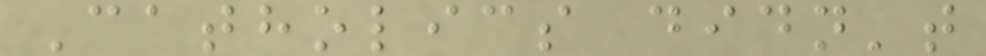Catholics didn't
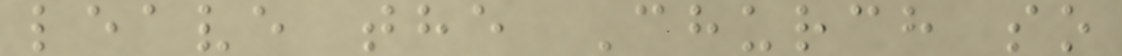leave the Church so
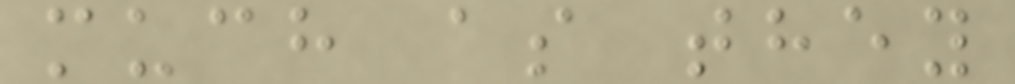much as they
